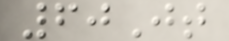60Jt
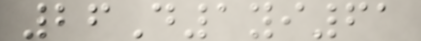26D1yi61
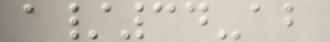a/34-ab
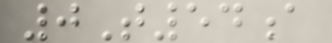0T54a
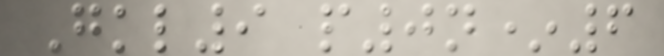Gkl9 p0n*6
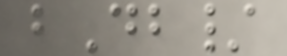bDb/
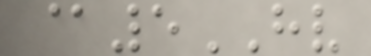@5HV
